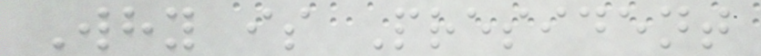Why is President
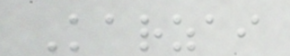Karzai
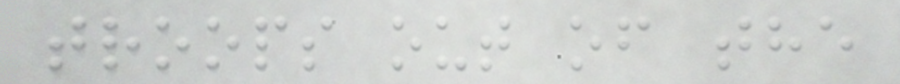troops out of the
